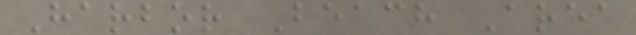Harbor Beach Area
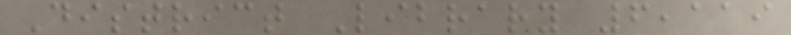District Library 6,119
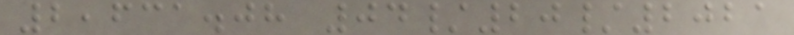2,631.08 04/20/2021
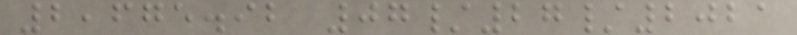2,675.92 07/27/2021
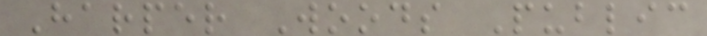Harper Woods Public
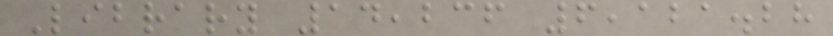Library 14,236 6,121.28
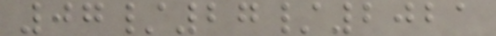07/27/2021
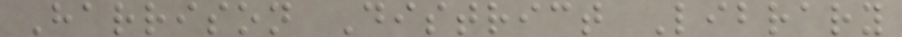Harrison District Library
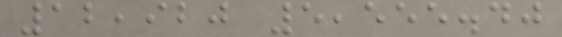12,920 5,555.40
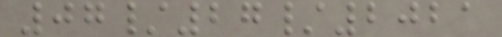07/27/2021
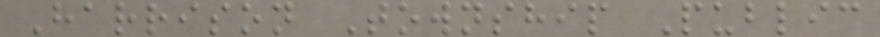Harrison Township Public
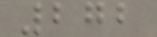272
